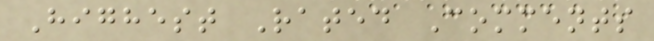Highest Rated Comments
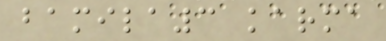bamila3 karma
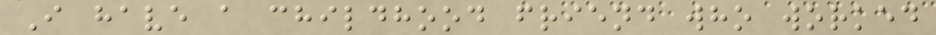I have a childhood friend who worked
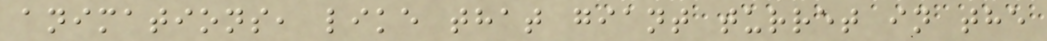animations, like that giant turret in the
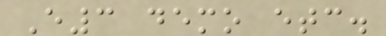E3 demo etc.
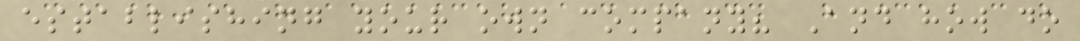establishing your own company? And how do
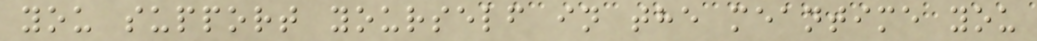you support yourself in the meantime you
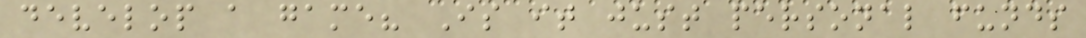develop a game? Is it just personal funds
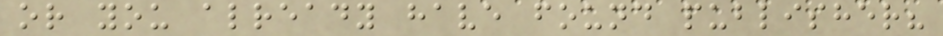or you already have found publisher?
